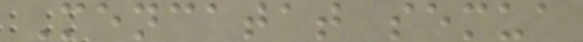Mencatat semua
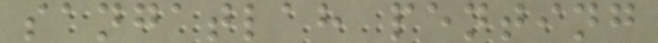sangatlah penting
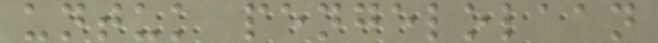untuk pengelolaan
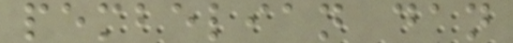pembelian dan
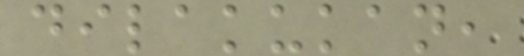dilakukan,
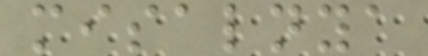misalnya
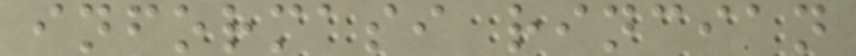informasi rincian
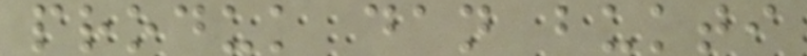produk dan bukti
